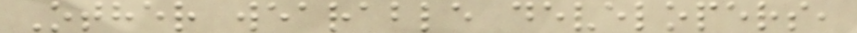Other wearable developers,
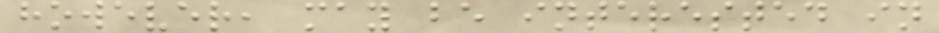however, may be interested in
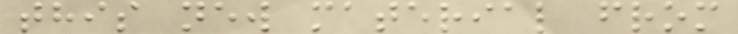this new material from
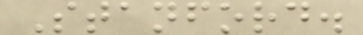Stanford.
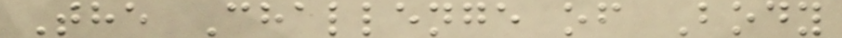The Challenge of Body
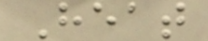Heat
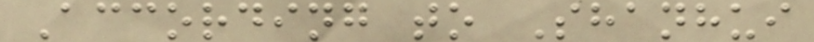According to Shanhui
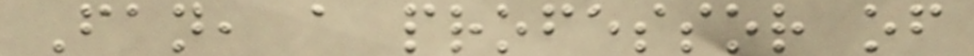Fan, a professor of
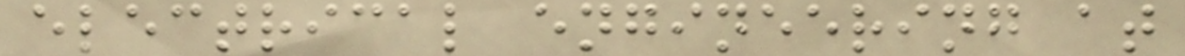electrical engineering at
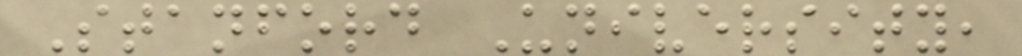Stanford University,
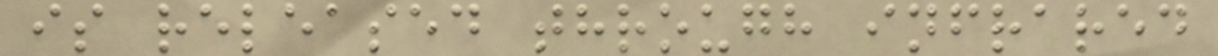is released through infrared
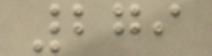279
